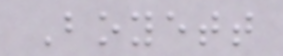Boyett
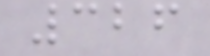326
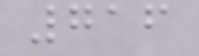716
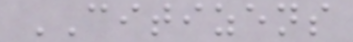CITIZENS
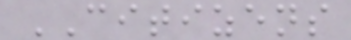CITIZENS
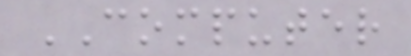COMPUTER
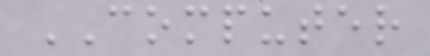COMPUTER
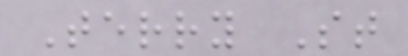Terry St
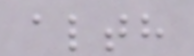alth
